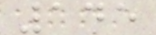145
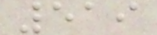519
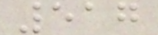517
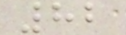82
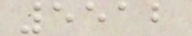5512
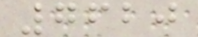7620
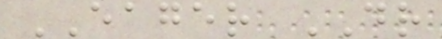EAGER DR
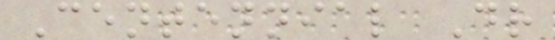Centennial Dr
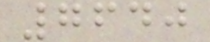7640
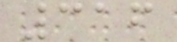316
